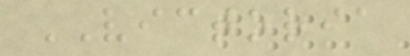VICTORIA
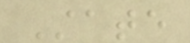State
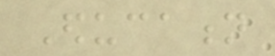Education
